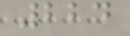224
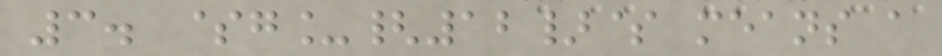3. $g_{12}$ means a
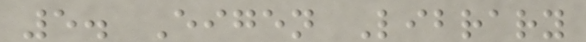5. Eigen Library
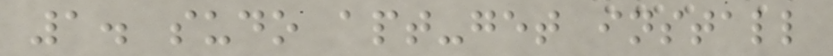1. sudo apt-get install
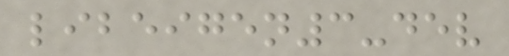libeigen3-dev
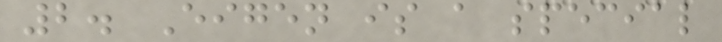2. Eigen is a special
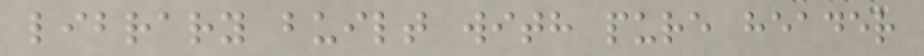library built with pure header
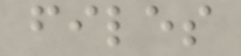files
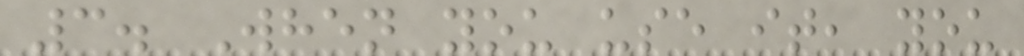3. When you use it, you
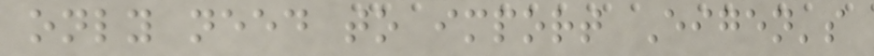only need to import Eigen's
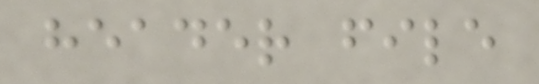header file
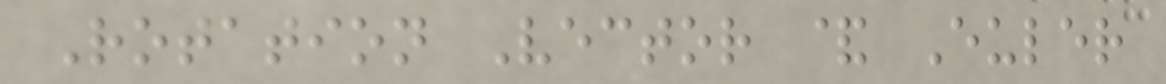Rotation Vector & Euler
